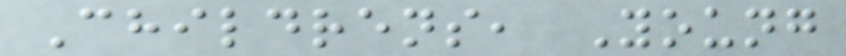Childrens, Young
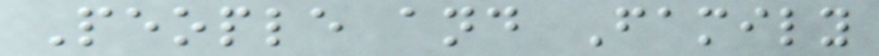People and Family
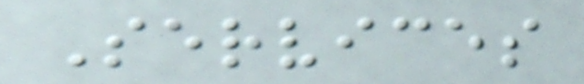Services
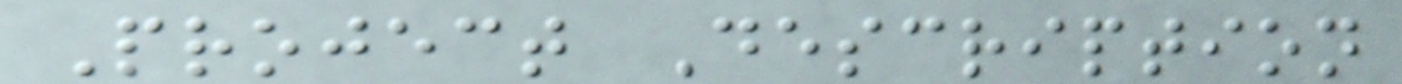Project Description
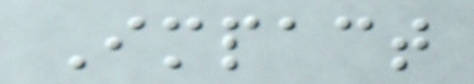Impact
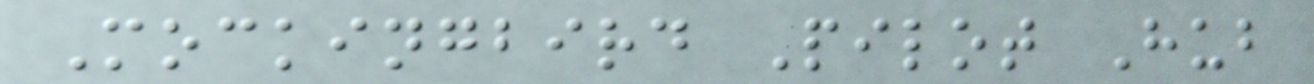Mockingbird Pilot Hub
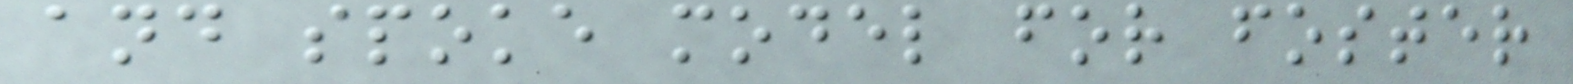and spoke model for foster
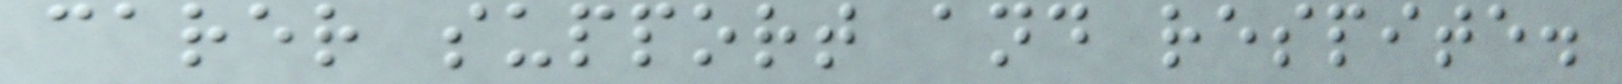carer support and respite.
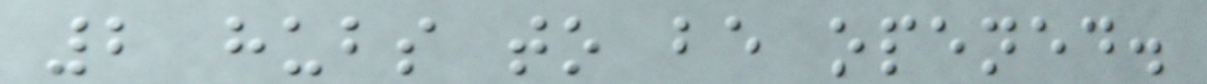2 hubs to be opened.
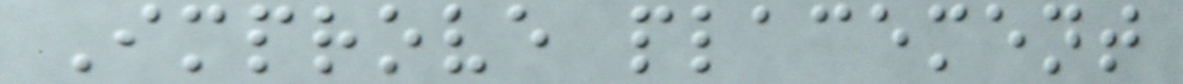Improve placement
